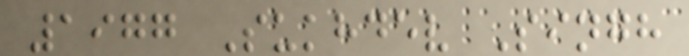1977 Sukhdev Singh
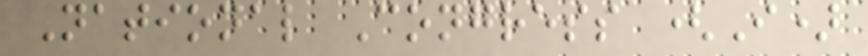National Congress (I)
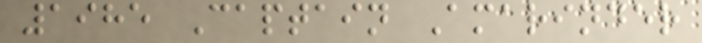1985 Captain Amarinder
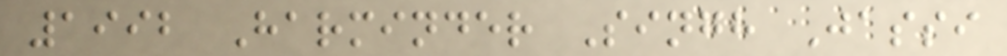1992 Harminder Singh Jassi
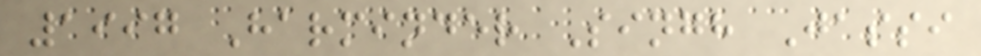1997 Harminder Singh Jassi
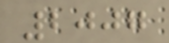2007
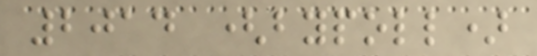2014 (bypoll)
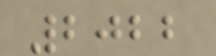2022
